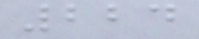224
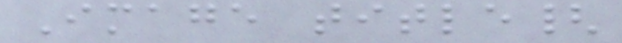Image title{
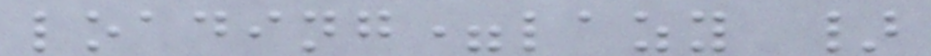loading=lazy }
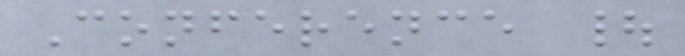Conference |
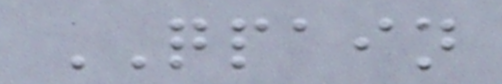QPAIN
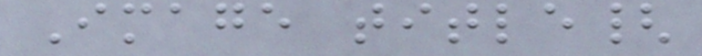Image title{
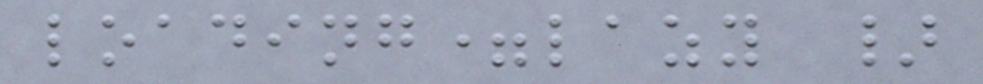loading=lazy }
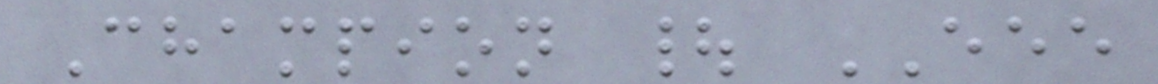Champion | EEE
